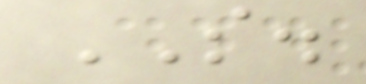SO.
